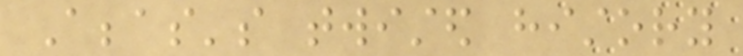Abbas's twisted history
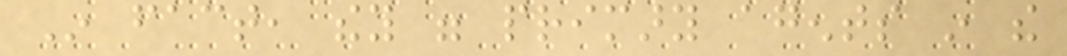In fact, they were primary agents in the
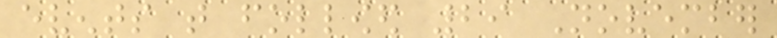events that followed 29 November
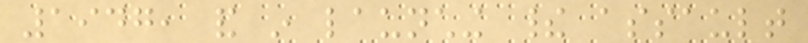1947, and in launching their assault
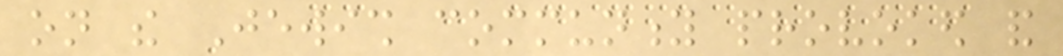on the Jewish community provoked and
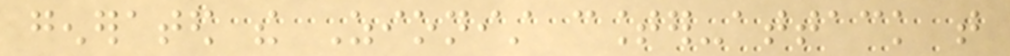generated the Zionist counter-attack that
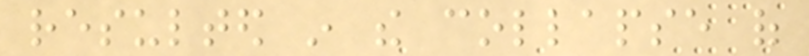resulted in the collapse of
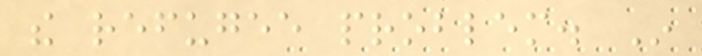the refugee problem. In
